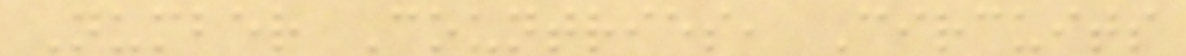Number Countries, Circuits
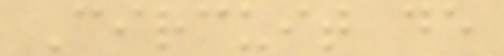Circuit de
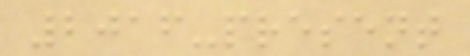2016-present
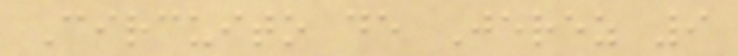Circuito de Jerez 9
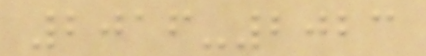2016-2023
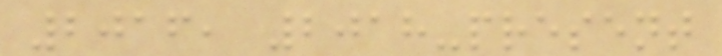2016, 2018-present
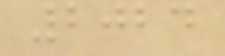2024
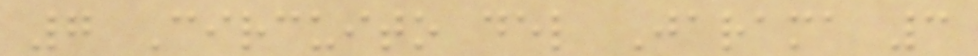7 Circuito del Jarama 3
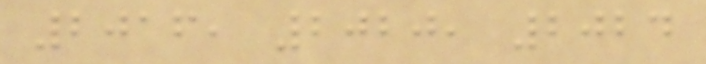2016, 2020, 2024
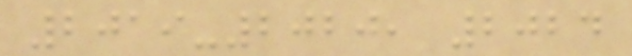2019-2020, 2024
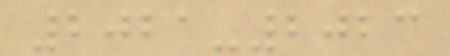2021-2023
